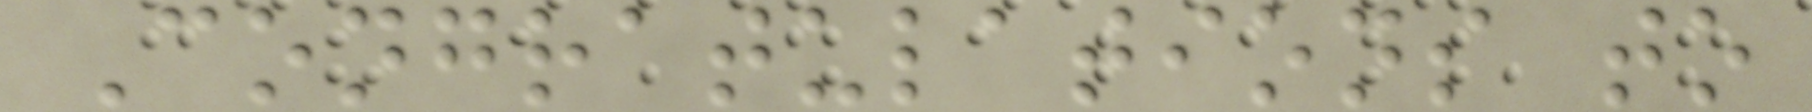Congratulations to
